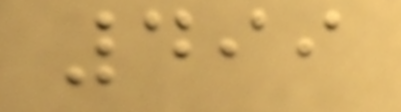499
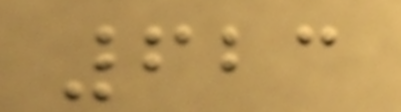623
